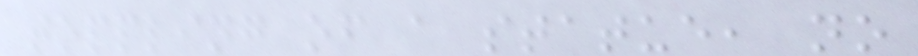toppling of a statue, no
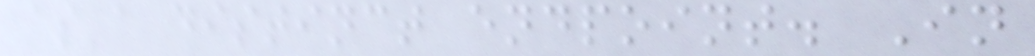as a distinct endpoint. In
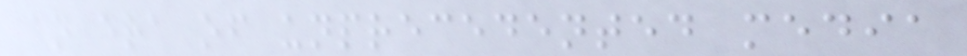an era of unprecedented media
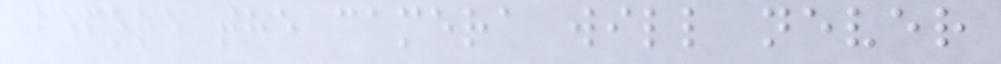before the camera will never
